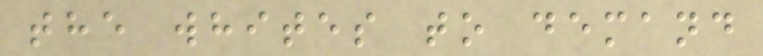the whites to demand
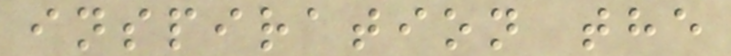inspiration the
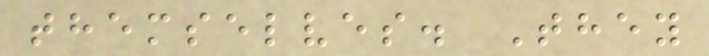themselves. They
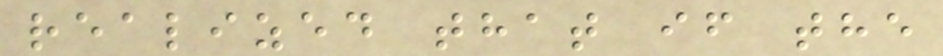realized that if the
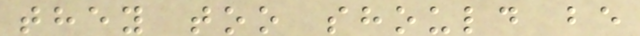they too should be
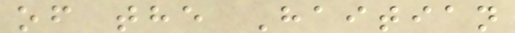of the Haitian
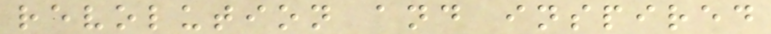revolution and inspired
